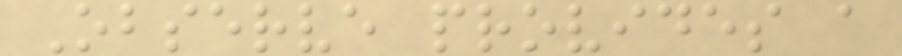Observe provides a
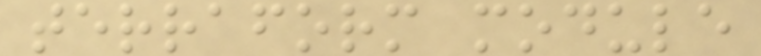terraform module
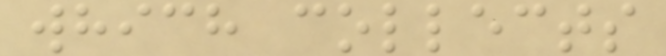which collects
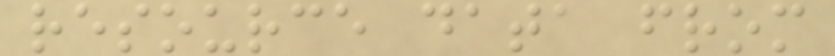resource data from
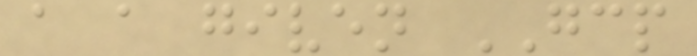a a given GCP
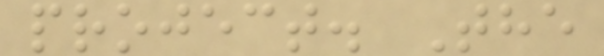project. The
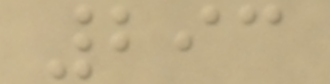293
